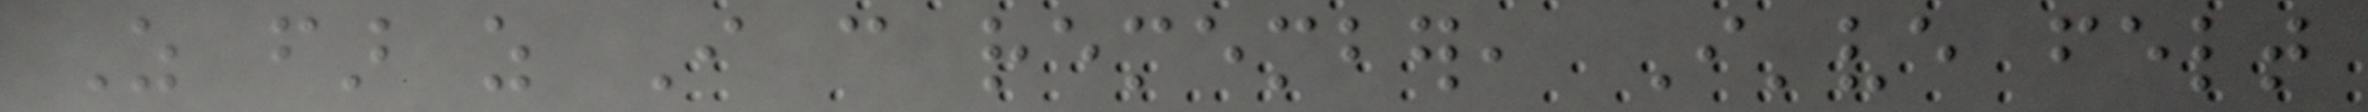As far as I can remember, I've felt
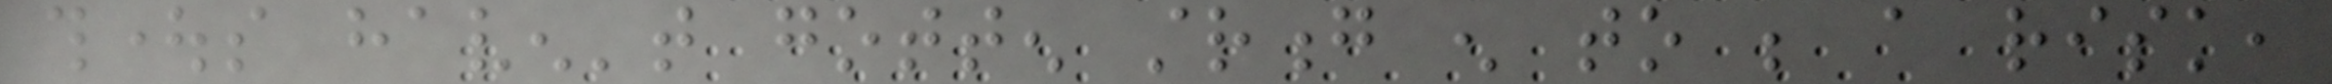thoughts haven't gotten strong enough to be a risk,
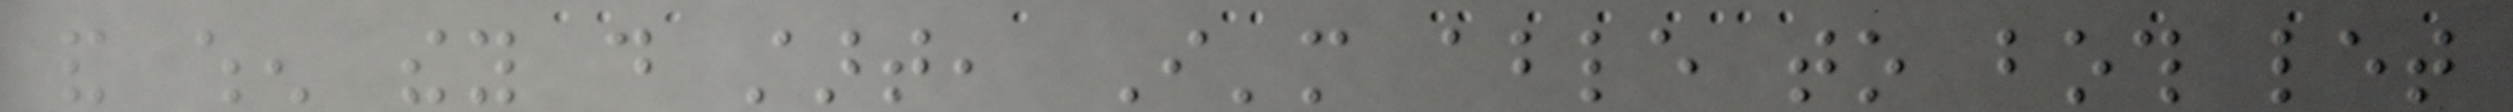and when they do start, I'm able to both let
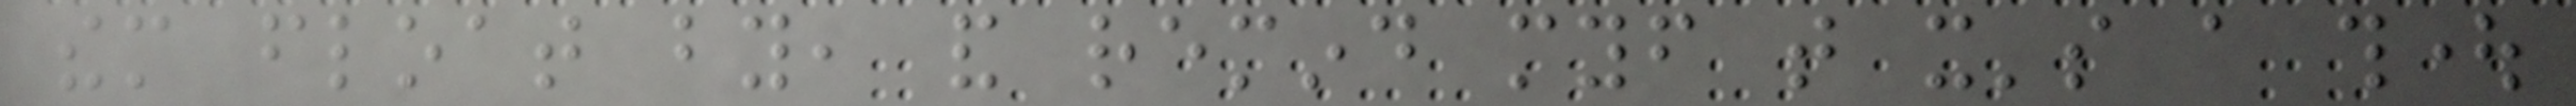them float by, and remind myself that it's a thought
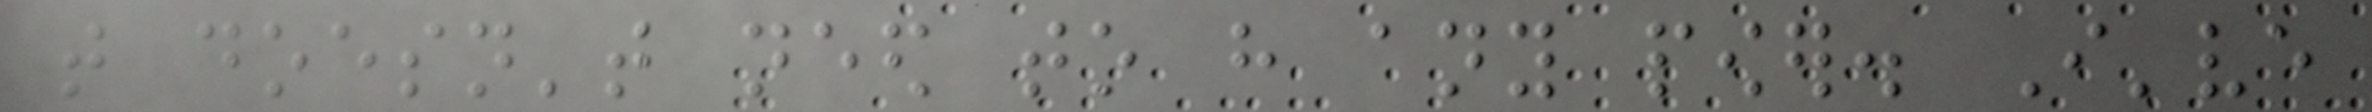that doesn't need to have any power. I've
